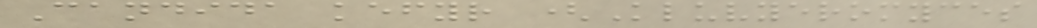Candida kefyr (Kluvyeromyces
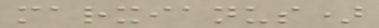marxianus)
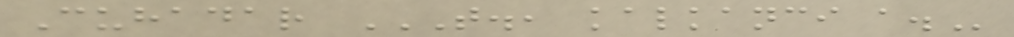Cuhadar T., KALKANCI A.
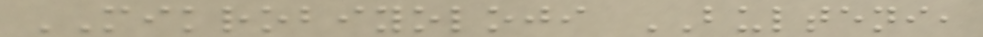MIKROBIYOLOJI BULTENI,
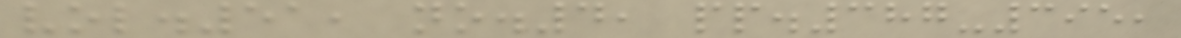vol.51, no.4, pp.387-395,
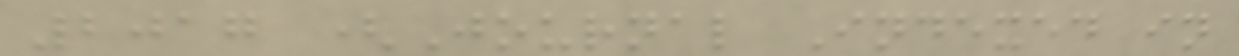2017 (Journal Indexed in
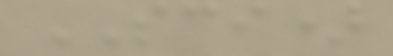SCI)
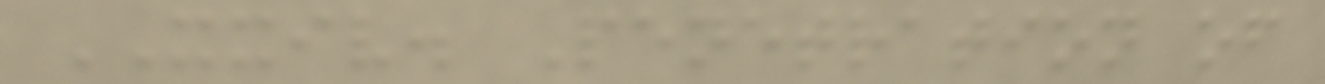XXIV. Penetration of
